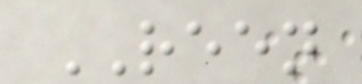REEN
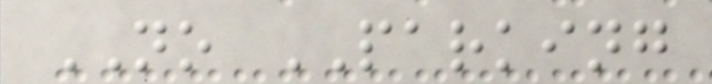NO PARKING
